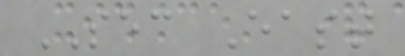SEC East
